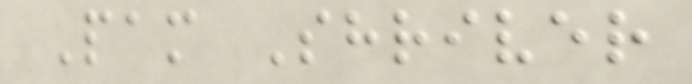Pam Shriver
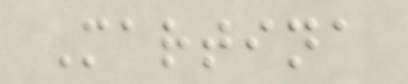Martina
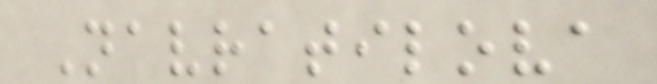Navratilova
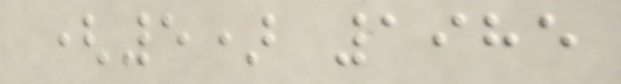(5) 1985
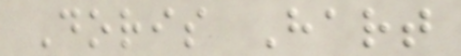Doris Hart
